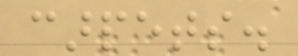carpets.
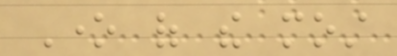One of the most
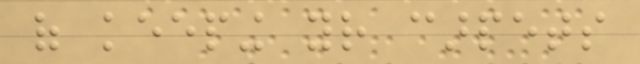of keeping your carpets
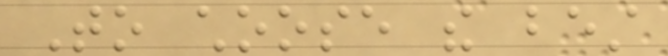To choose the best
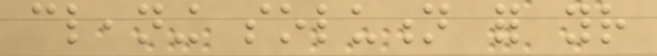cleaning solution for your
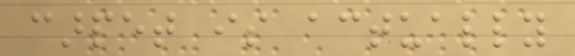carpet is actually
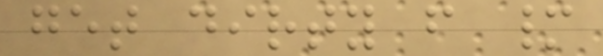get dirty from many
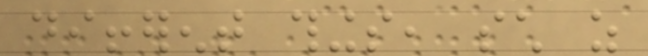different things, such as
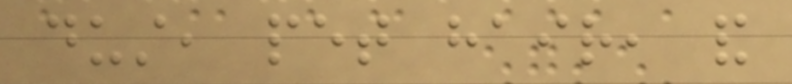dust, pet hair, and
